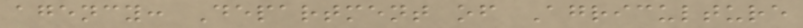agency: Department of Agriculture
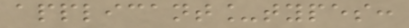applicant_types:
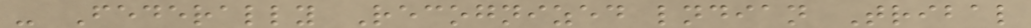- Federally Recognized lndian Tribal
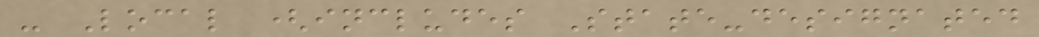- Local (includes State-designated
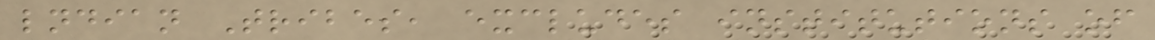lndian Tribes, excludes institutions of
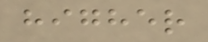higher
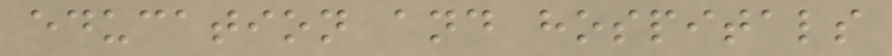education and hospitals
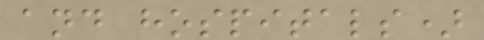and hospitals)
